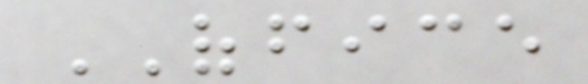OFFICE
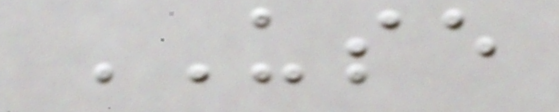USE
